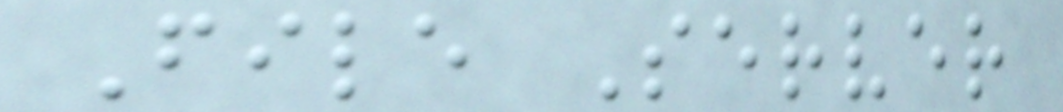File Server
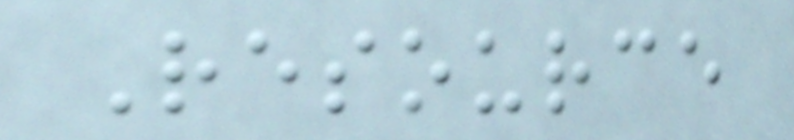Resource
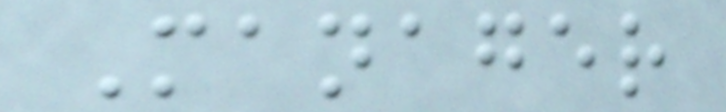Manager
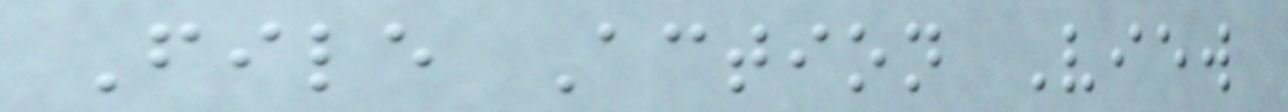File Action View
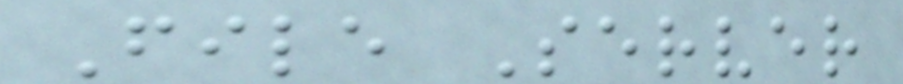File Server
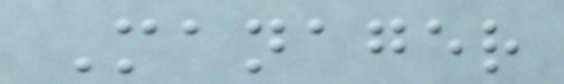Manager
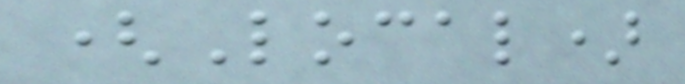(Local)
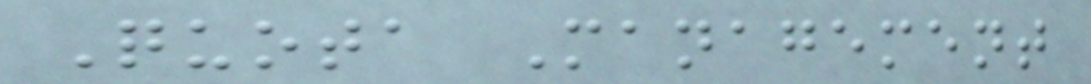Quota Management
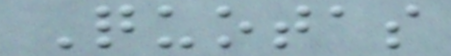Quotas
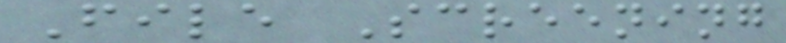File Screening
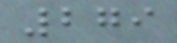279
